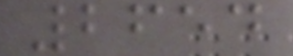2654
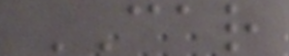CAR
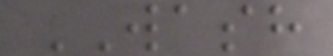WASH
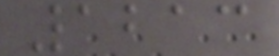1213
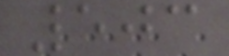503
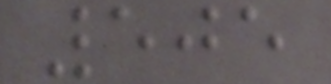505
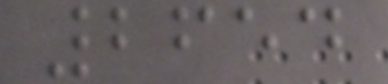2654
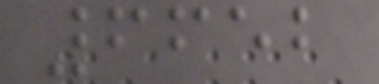6652
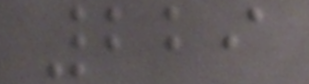229
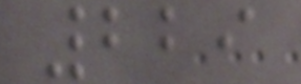229
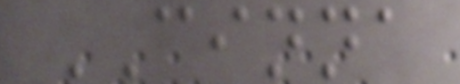CINNA
